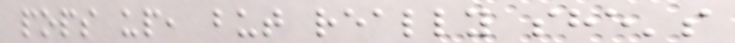pops up, but really she's
